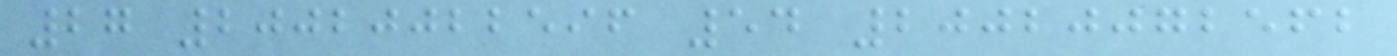27 20020022596 54 20020072562
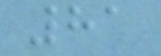81
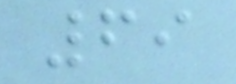69
